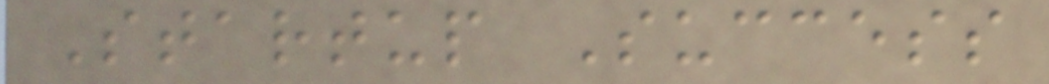Startup Success
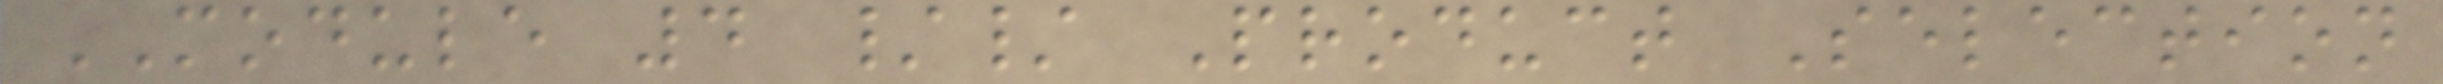MODULE 4 // Product Selection
